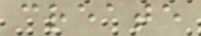create
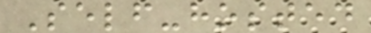Self-hosted
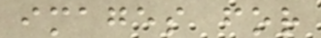images for
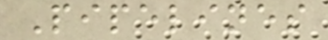Pipelines
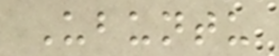Ubuntu
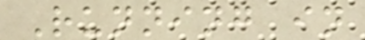Running in
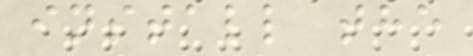install the
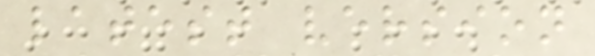latest version
